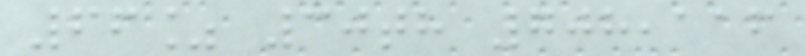66% 30th 708,116
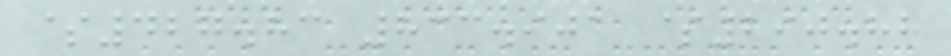$427.83 833.901 $290.88
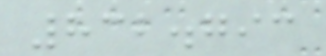832.793
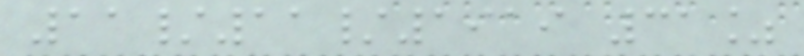11/11/1919 31%
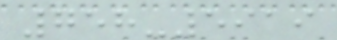758-5919
